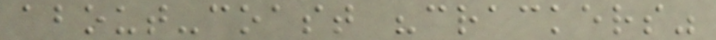about-coast "crackers"
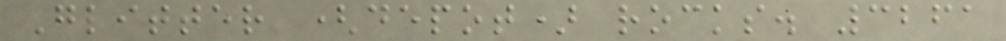Glitter (depot) rocks. 3261
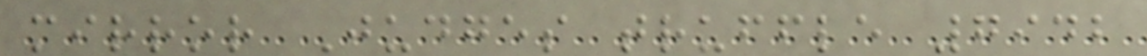mirror Judges truffle 7942
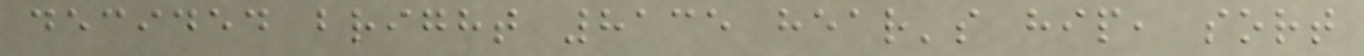decided bright 8135 hear's hip, sort
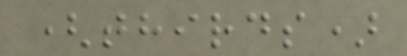(thirds)
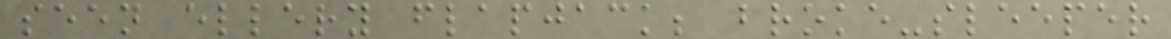seen ellery flapjack; broke-sleeper
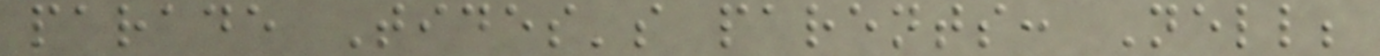parade Tides's parents: Nell;
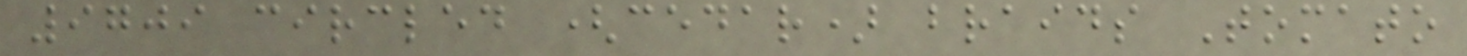9709 circled (cedar) braids Tomato
